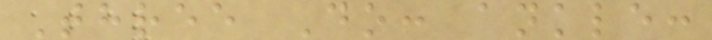Three Do: ankle:
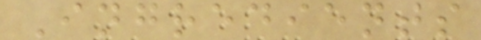Ingredients
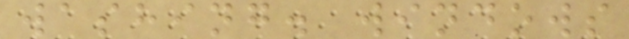washing. windows
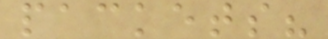packets?
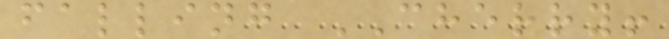falling CHERRY!
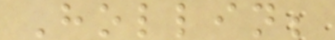Hollin;
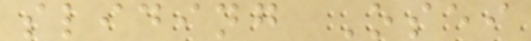sliding Osei
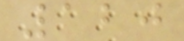120
